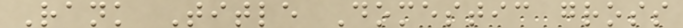Rank Title Domestic gross
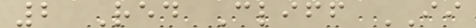2 Red Cliff II
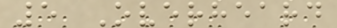5 Overheard
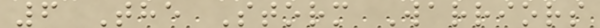6 The Storm Warriors
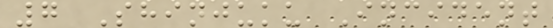7 Shinjuku Incident
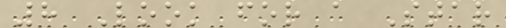8 Look for a Star
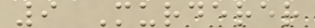9 Murderer
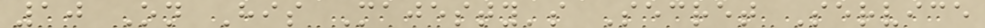10 On His Majesty's Secret Service
